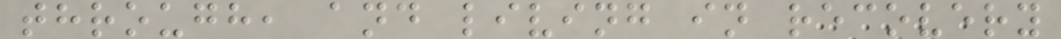through, and living in recovery
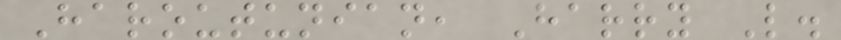Haroutunian, Harry L.
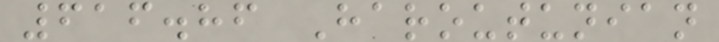616.86 Haroutunian
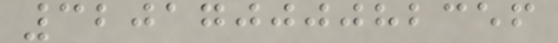32017000082356
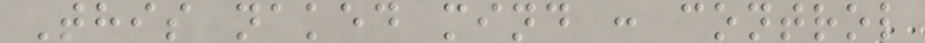This naked mind : control
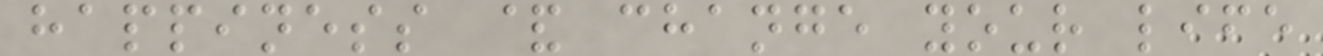happiness & change your life
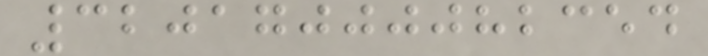32017000082354
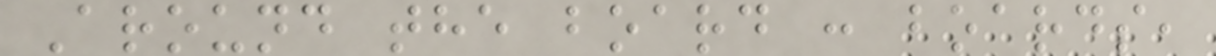Around the board : boards,
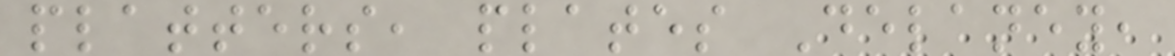platters, plates Delaney,
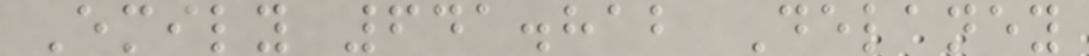Emily 641.812 Delaney
